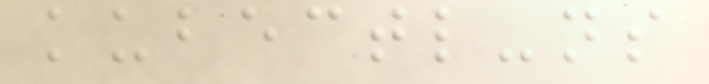kubectl-ns
